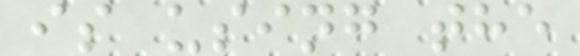is using the
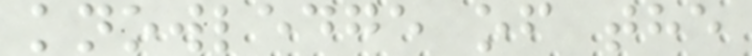knowledge of the
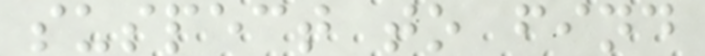suspect to find
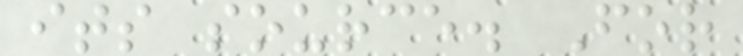its source. For
